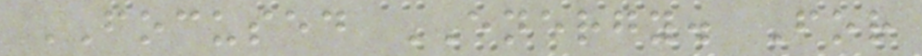FOCUSED ENERGY. For
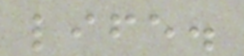life.
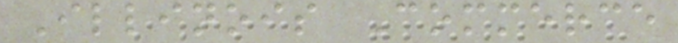Illinois Commerce
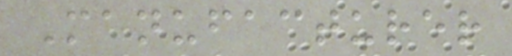Manufacturer
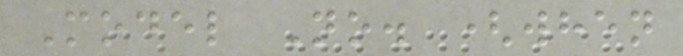Model No. (when
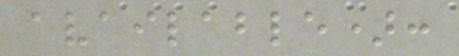available):
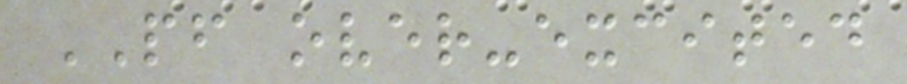PF over-excited
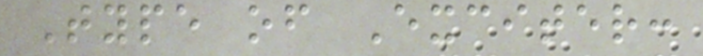Type of Exciter:
